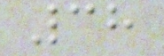38
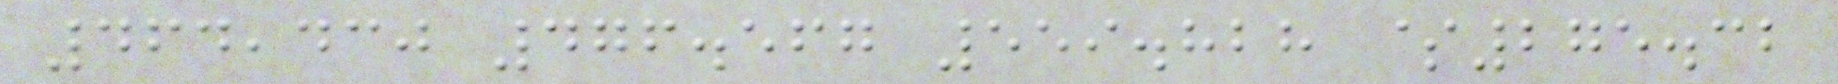464,430 476.567 559.828 $275.32
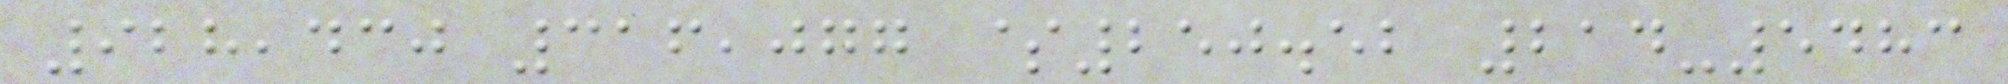928,430 316,077 $250.52 214-5483
